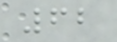62
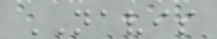NAVIS
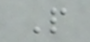P
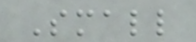Small
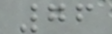76
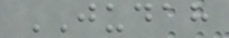JUDAH
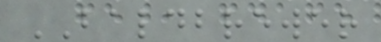BALDBREWER
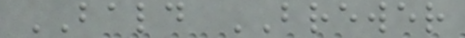BALD BREWER
